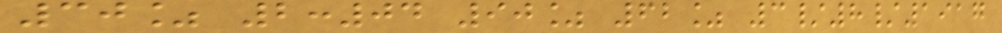30% 2:04 90% 62% 3/8/1917
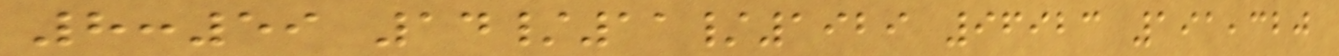8:59 14/11/1929 96923 191,320
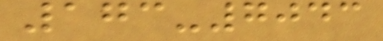173-7043
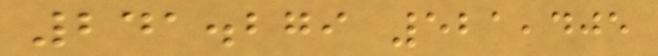241.279 521,405
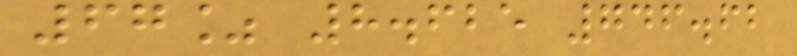67% 8.625 746.62
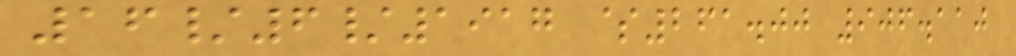16/6/1917 $261.00 906.110
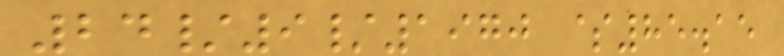24/9/1970 $85.15
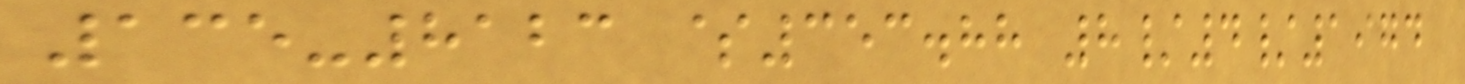135-8123 $353.88 8/4/1974
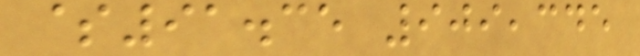$91.35 909,345
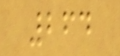264
